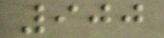900
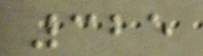325
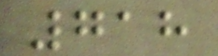718
